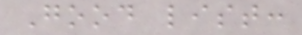Good list:
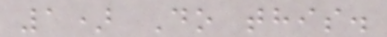1) Do this.
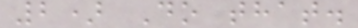2) Do that.
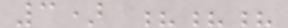3) ???
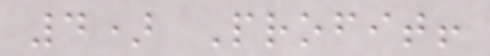4) Profit!
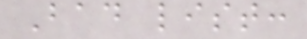Bad list:
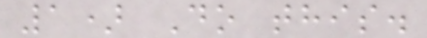1) Do this.
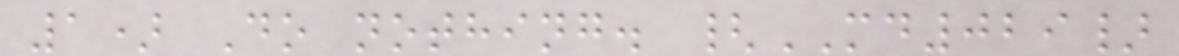1) Do nothing. {MD029}
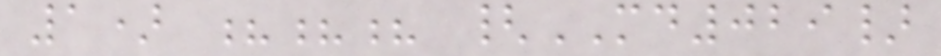1) ??? {MD029}
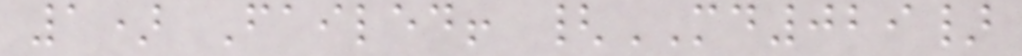1) Failed! {MD029}
